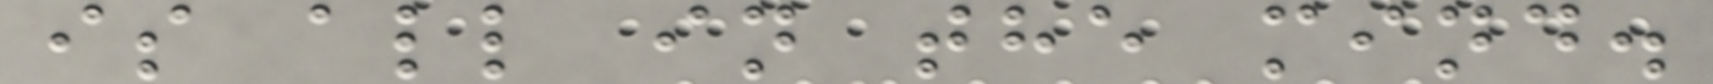is all in the mind.
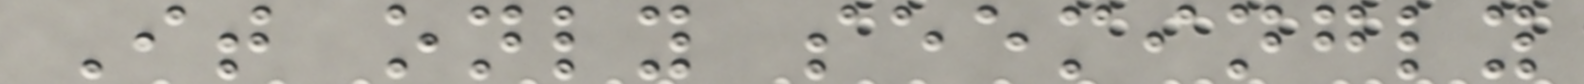It only seemingly
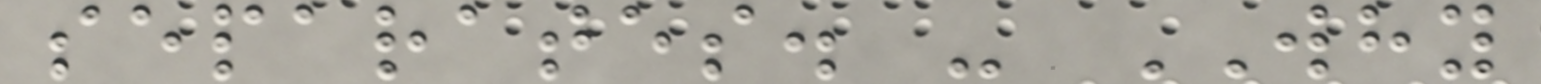separates. - WHY
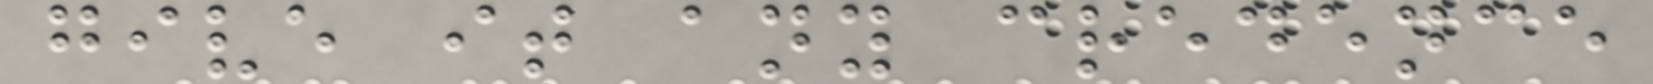give it any credence
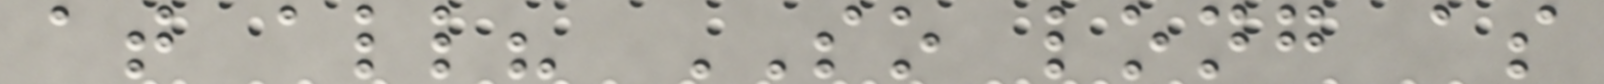at all? SO long as
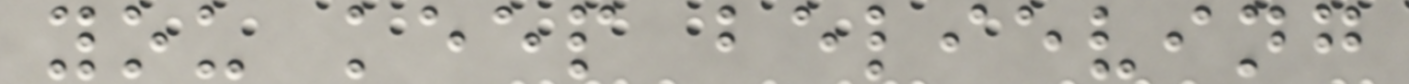you keep believing
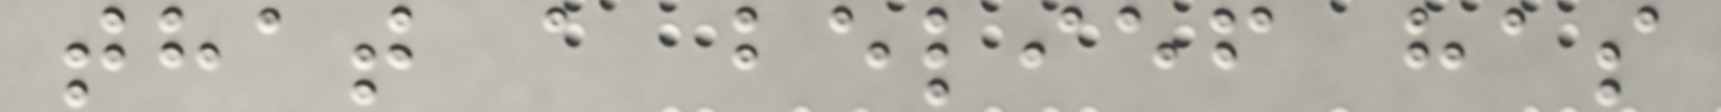that a belief has
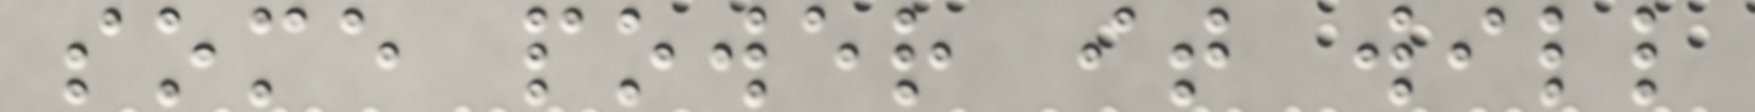some power it will
